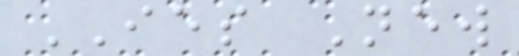IES New
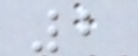2
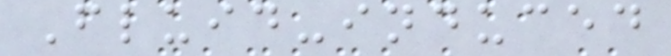Fluid-induced
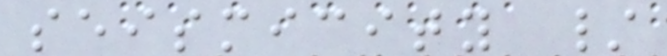seismicity /
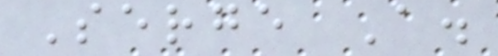Serge A.
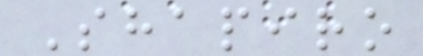Shapiro
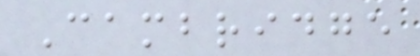Cambridge
